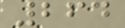264
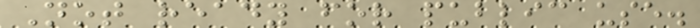Not ready for public use.
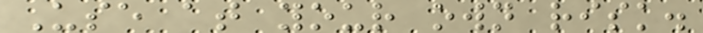Use at your own risk.
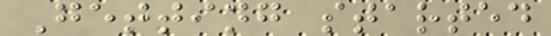Getting started
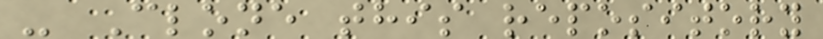- Clone this repository
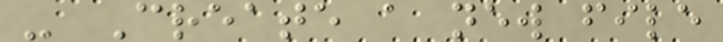- Create a new file
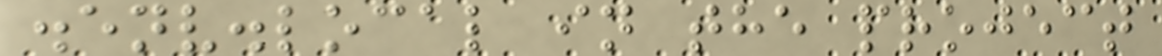.env.local in the project
